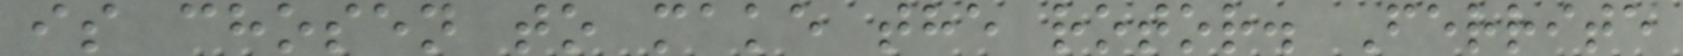is chosen to make the rotor. Ferrite
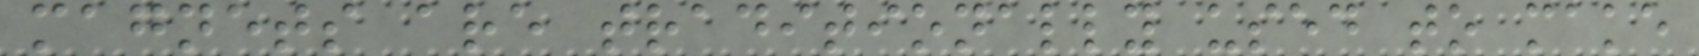magnets are traditionally used to make
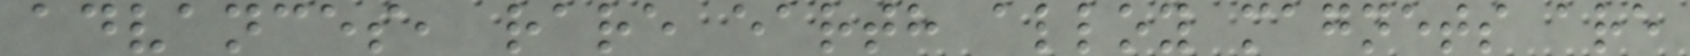advances, rare earth alloy magnets are
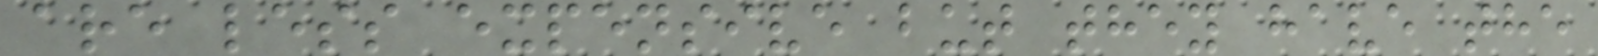are less expensive but they have the
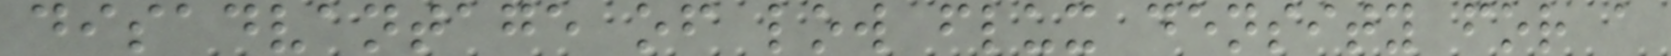disadvantage of low flux density for a
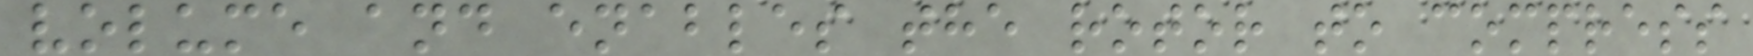volume and enables the rotor to compress
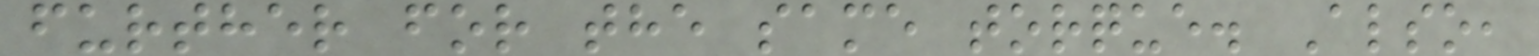further for the same torque. Also,
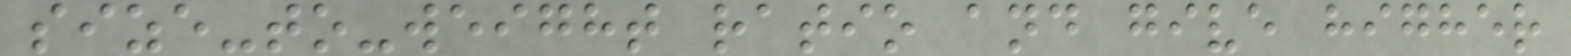size-to-weight ratio and give higher
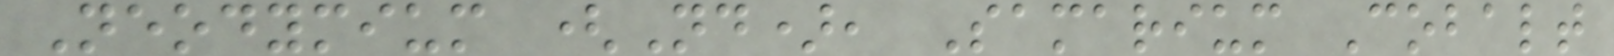Neodymium (Nd), Samarium Cobalt
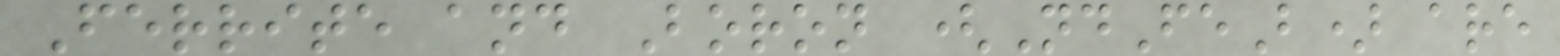Ferrite and Boron (NdFeB) are
